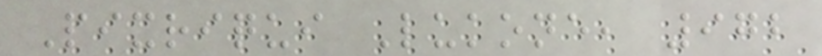Pixriqui Lukone, 972
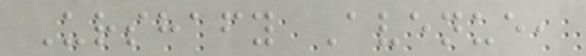Urshafy Avenue,
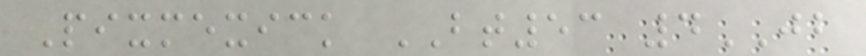Pixmexick BT53 4JB
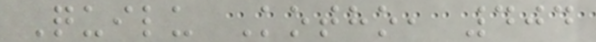Quilu Kotho, 404
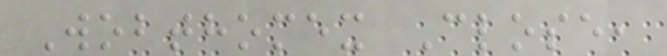Wobthomex Close,
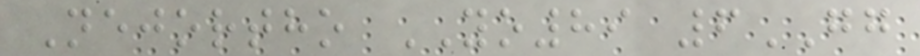Nejortho YO89 6GG
